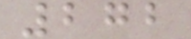272
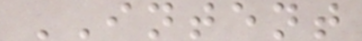INTENT
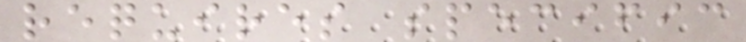requires specific
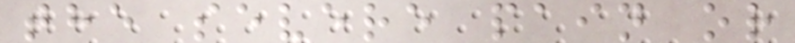the severe pain or
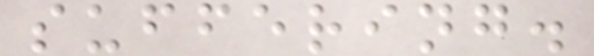suffering.
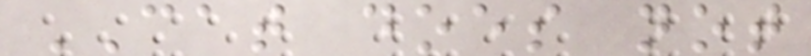CAT does not
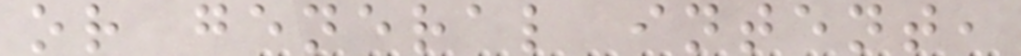or general intent,
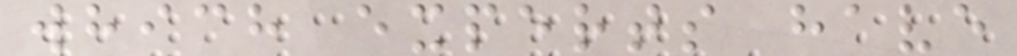which experts have
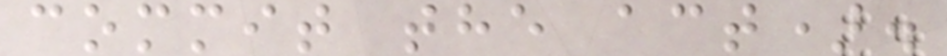commit the act).
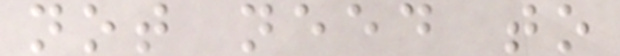not need to
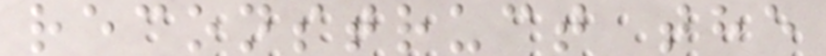reconstruct the
